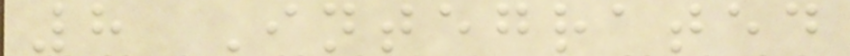8 Integrated
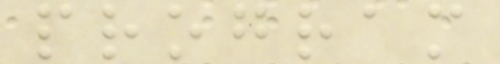program
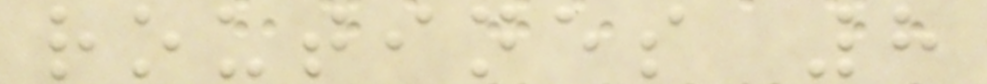routines 8
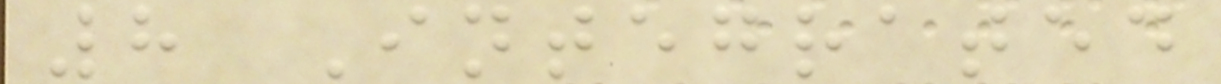8 Integrated
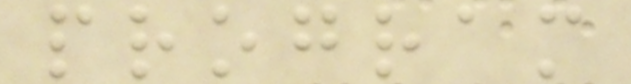program
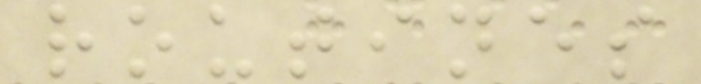routines
